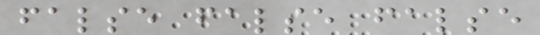false false false
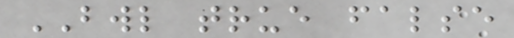BWL true false
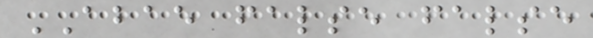ABAE false false
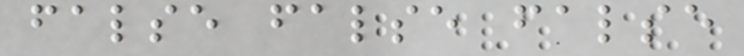false false false
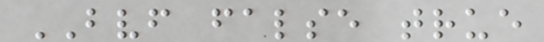BVF false true
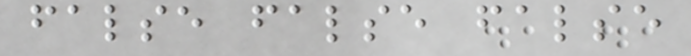false false false
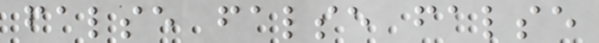false false false
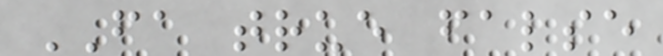FA true false
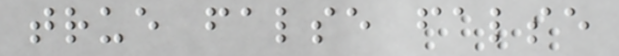true false false
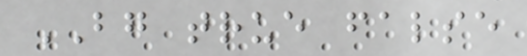BG true false
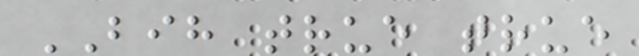BIH true true
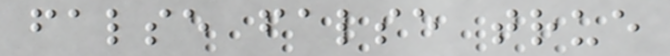false false true
